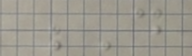D
